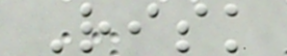Risk
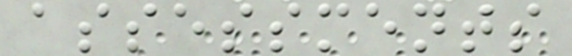assessments
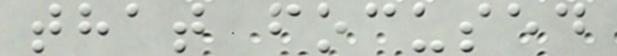that focused
